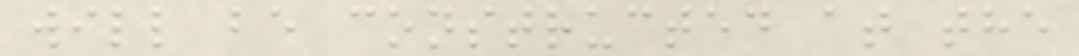will be constructed at the
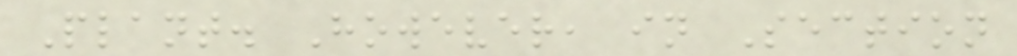Plant. However, in Section
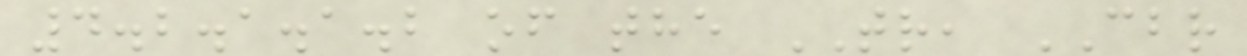4.2.1.1.2 of the TR, CBR
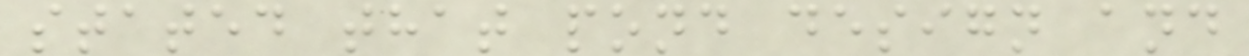stated that pond design and
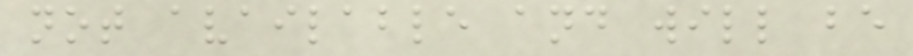not available and will be
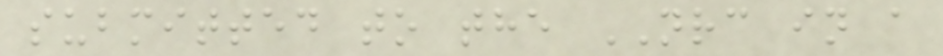submitted to the NRC in a
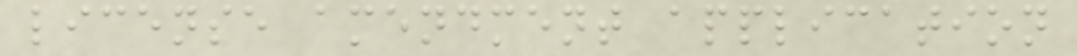license amendment application
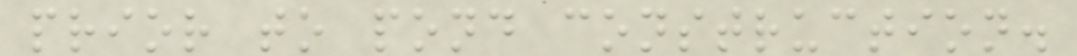prior to pond construction.
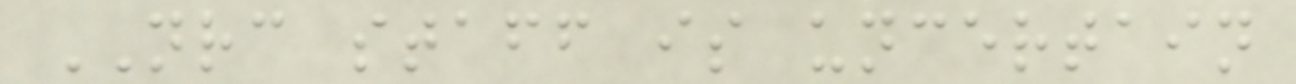NRC staff is uncertain
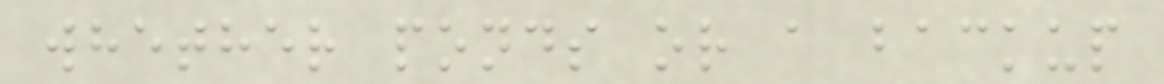whether ponds or a backup
